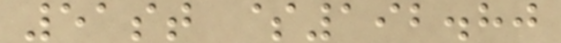51st $192.80
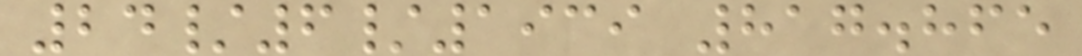24/6/1939 817.865
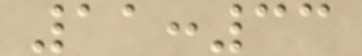11:33
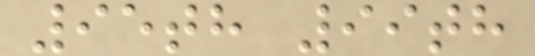95th 99th
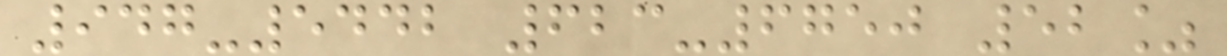947-5442 623-6750 52%
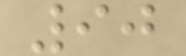90
